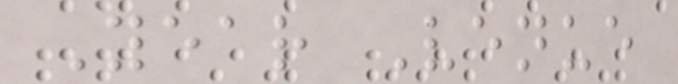Year Venue
